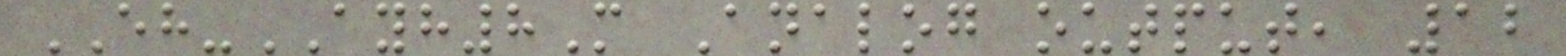EH-AYH8M Analog output, 12
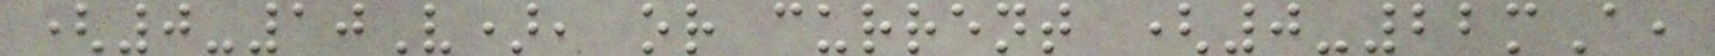(0-10V), or current (0-22mA,
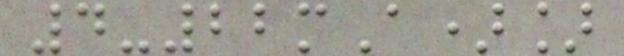4-22mA)]
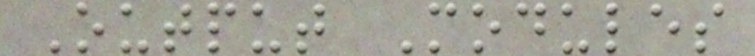Output Modules
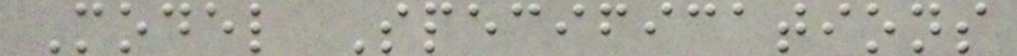Model Specifications
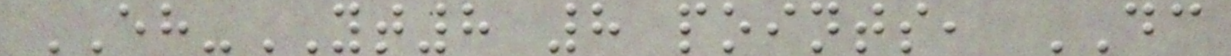EH-YT8 8 points, DC
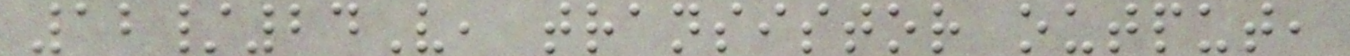12/24V, transistor output,
